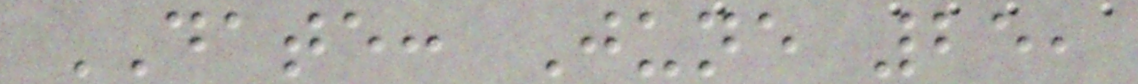DATE: June 25,
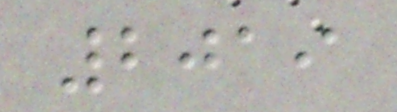2019
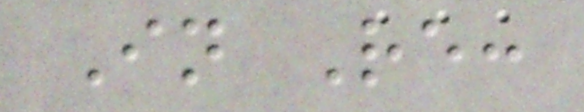In Re:
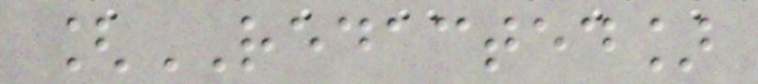[REDACTED]
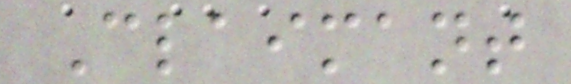Claimant
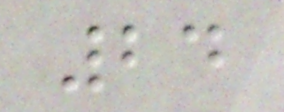24
